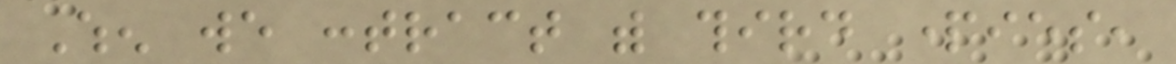When we contract with third parties,
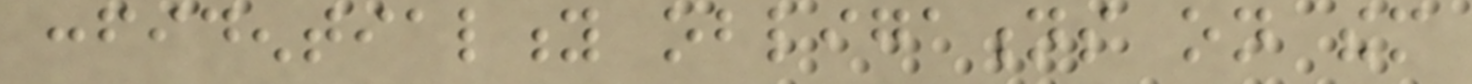confidentiality obligations on them
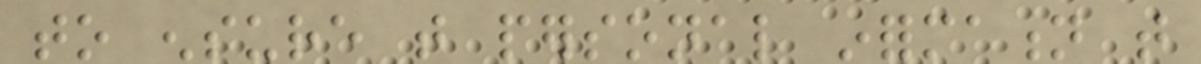to ensure that personal information that
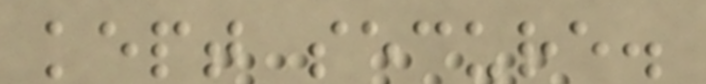kept secure.
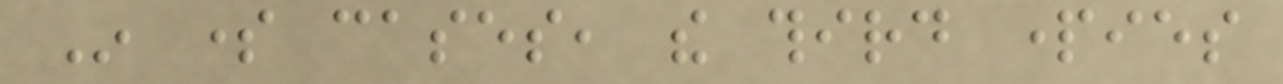In some cases, the third parties
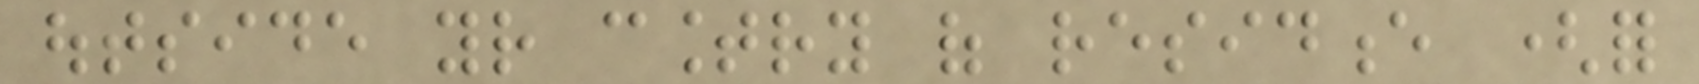outside your country of residence (for
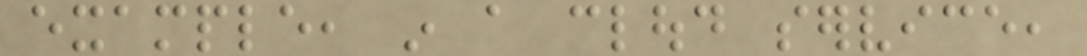example, in a cloud service,
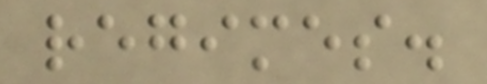regimes.
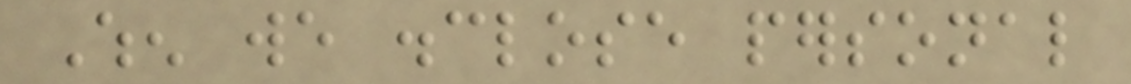When we disclose personal
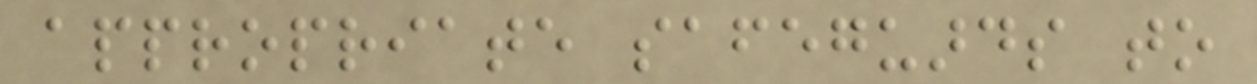appropriate safeguards to
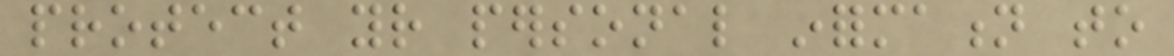protect your personal information to
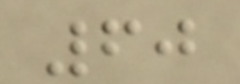60
